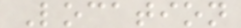Location
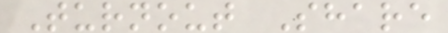Turnout Share
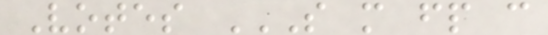Votes S M FP C
